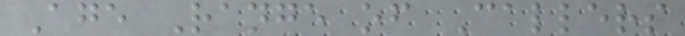Age Range of Callers
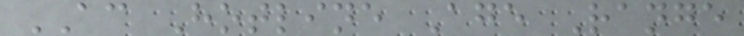AC Hotline Age Range
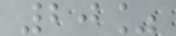20%
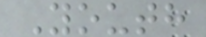Youth
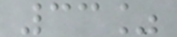33%
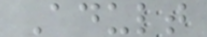Adult
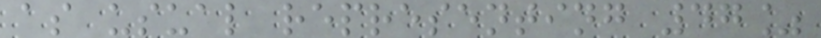as usual representing 47%
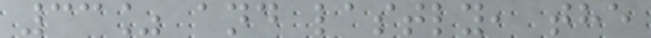33% and lastly, the
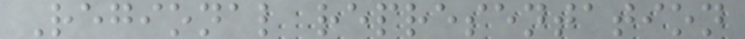Regional representation
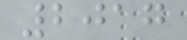2017
